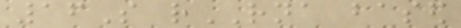16S rRNA based
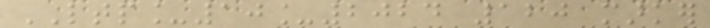LTP_10_2024 120 marker
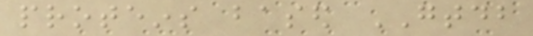proteins based GTDB
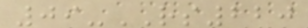09-RS220
